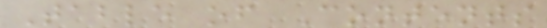Table of Contents
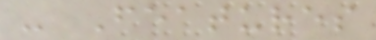- Features
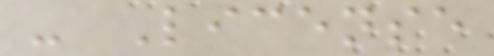- License
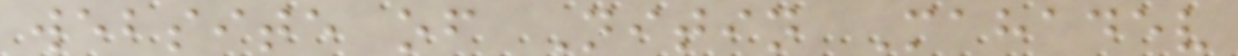website of Nitin Mahadev
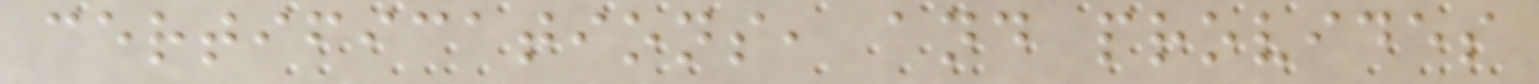certifications, and provides
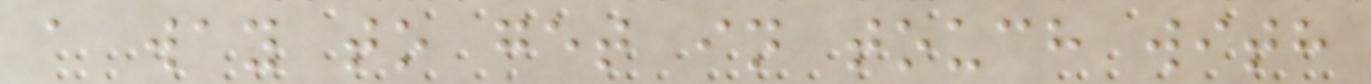a way to get in touch with
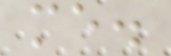me.
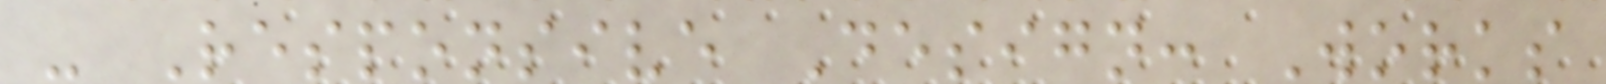- Responsive Design: Works
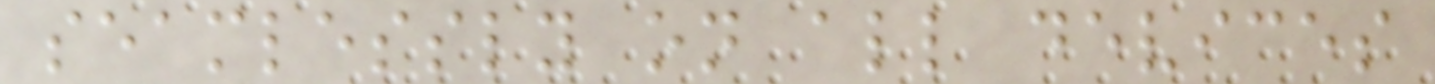seamlessly on all devices
